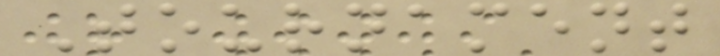Tournament
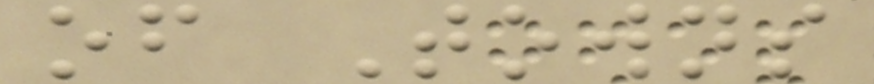of Towns
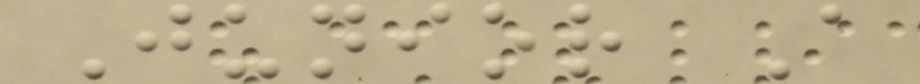Junior A
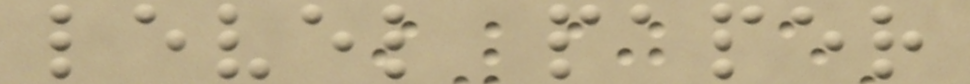level paper
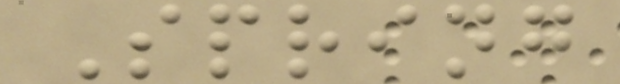Spring
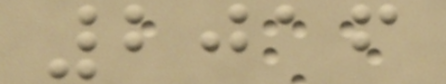2016
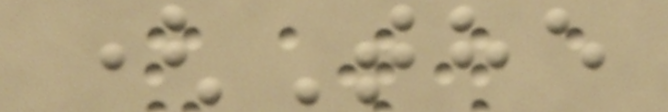(The
